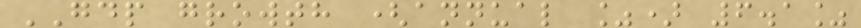GDP growth (annual %) 6.1%
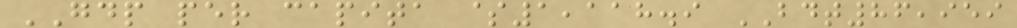GDP per capita $1,118.9 BDT86,959
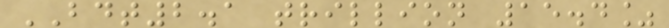BDT2.1 trillion 15.4%
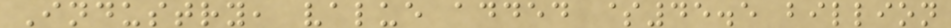Industry, value added $45.5 billion
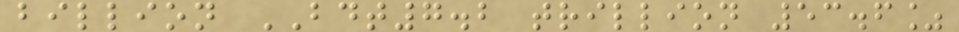billion BDT7.2 trillion 53.6%
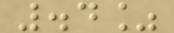.4%
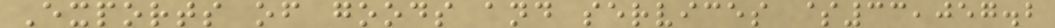Exports of goods and services $33,057.2
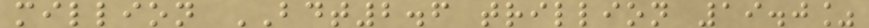million BDT2.6 trillion 19.0%
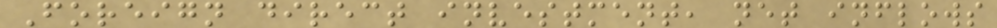Foreign direct investment, net inflows
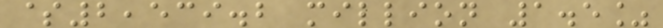$2,539.2 million 1.5%
